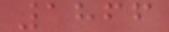1866
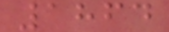1864
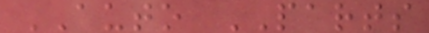AUTO PARTS
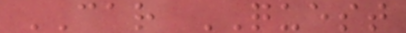CAR QUEST
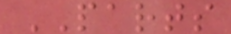PARTS
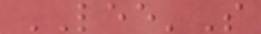LEE'S
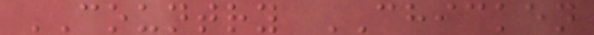COUNTRY CHICKEN
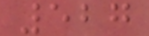527
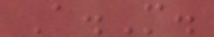A.M.
